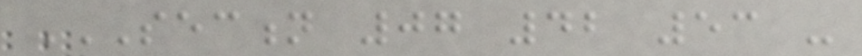SECTION 07 42 53 -
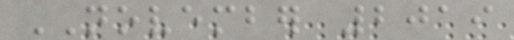NOVEMBER 2019
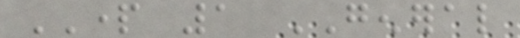PART 1 GENERAL
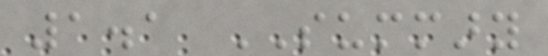1.1 SUMMARY
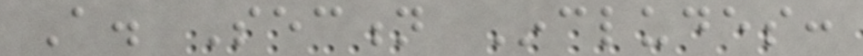A. Section Includes:
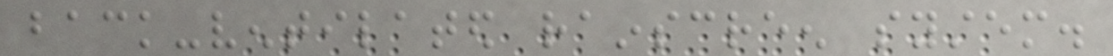back-ventilated rainscreen system.
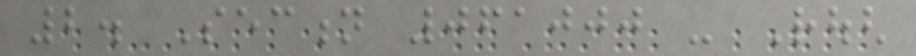2. Section 061000 - Rough
